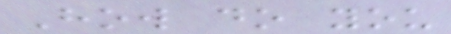How do you
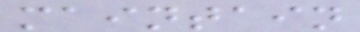maintain
